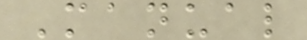Manual
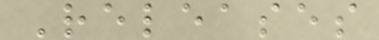Releases
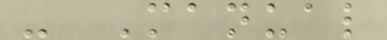- Manual
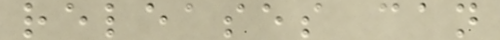releases can
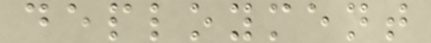deployment
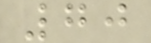70
